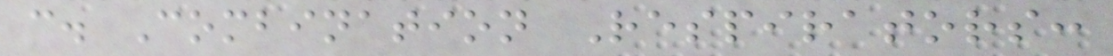c. Combination Respirators:
